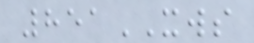851XWS
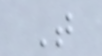T
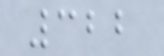322
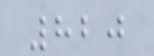820
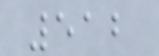512
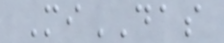MiDAS
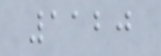1120
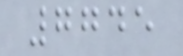7745
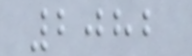2082
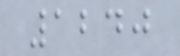1240
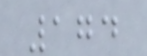174
